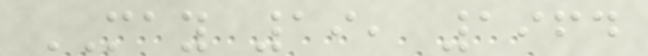MAY 19, 1964
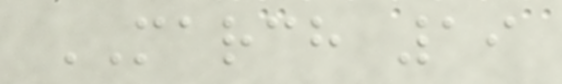MARCH 19
